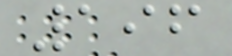196
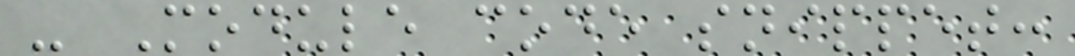- Module code snippet:
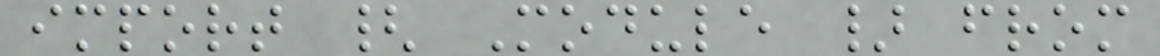import { Module } from
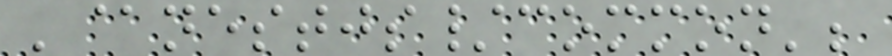'@nestjs/common';
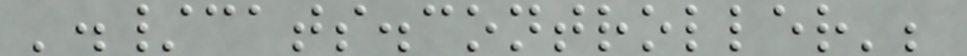'./cats.controller';
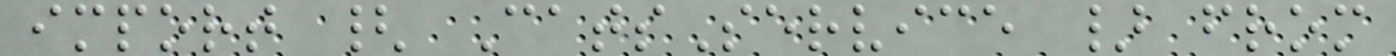import { CatsService } from
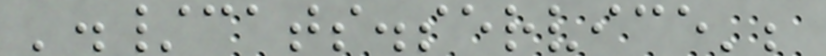'./cats.service';
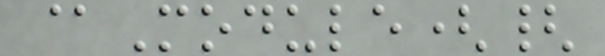@Module({
